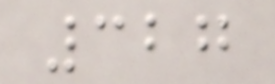327
